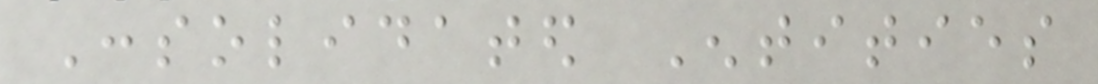Consolidated Entities
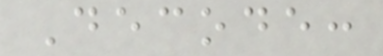Decode:
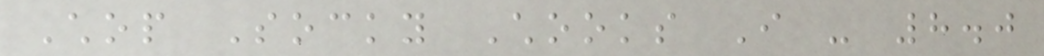Chop Socky Chooks I - 8.0
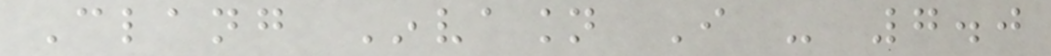Clang Invasion I - 7.0
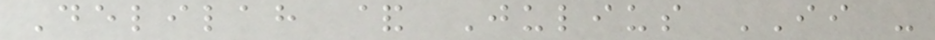Delilah & Julius II -
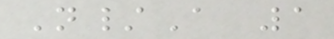N/A 1
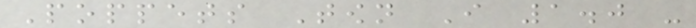Poppets Town I 1.0 -
